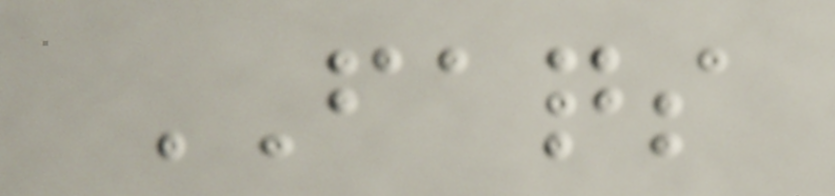FAQS
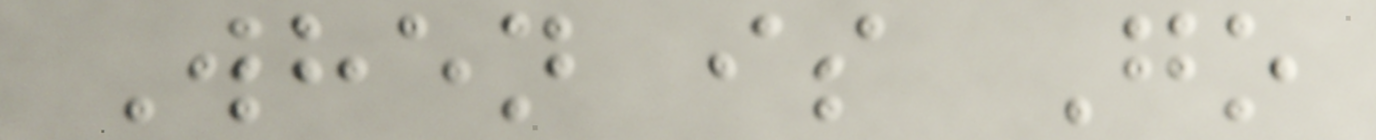When is Go
